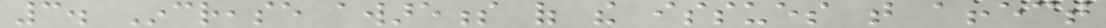3. Increase awareness of the issues that affect
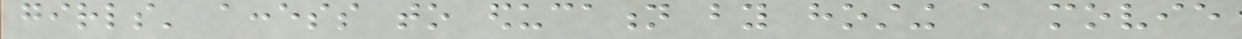girls' access to education by hosting a movie
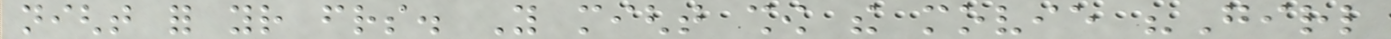night for your friends. You might show the movie "Girl
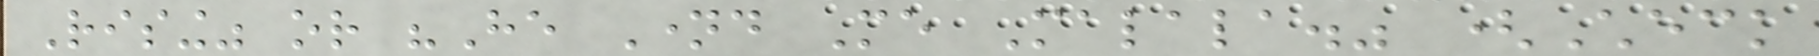Rising" or "He Named Me Malala." (Check
